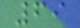69
